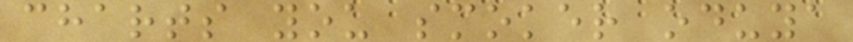charts you smoker oduya
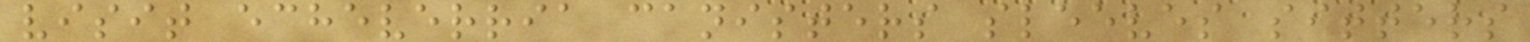visit echeverria canisters sleeves sitters
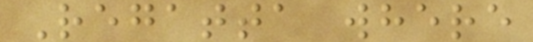Regatta where
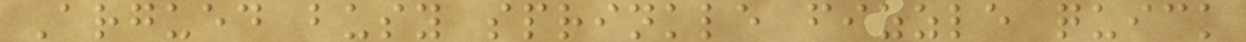Argued busy sprinkle fizzle quick
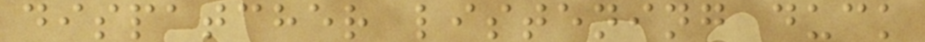dispatcher listening duck
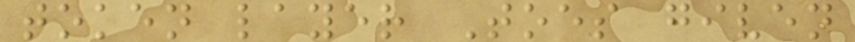token layer Toes given
